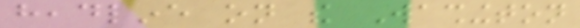headline on the Washington
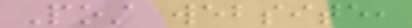Post website,
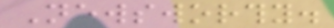Newsworthy.
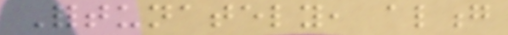Fortunately, along
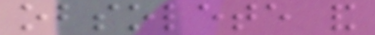obsolete and
